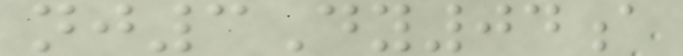nj3Dy04a
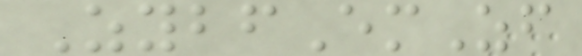ZybfEmZf
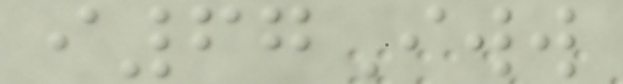i67Iww
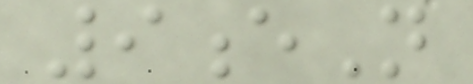9eN
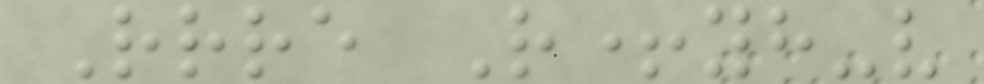Rrre R+yh-v
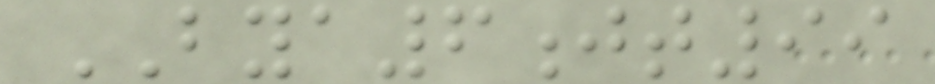BYA6jt99
